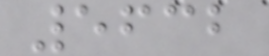5632
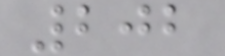202
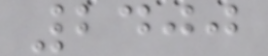2400
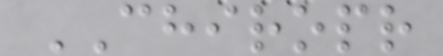CHIROPR
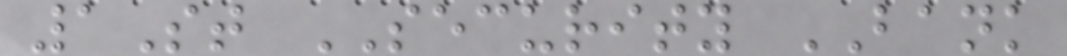1St SECURITY BANK
